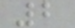2
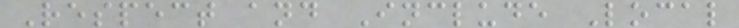Respect and Include Local
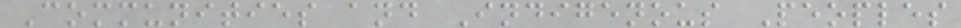Communities and Indigenous Peoples
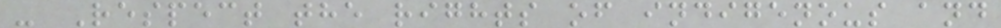- Respect the rights of indigenous and
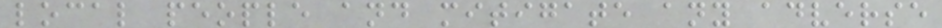local people and mitigate any adverse
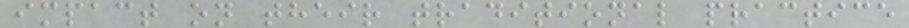impact on their traditional practice
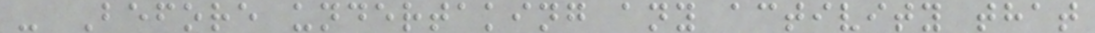- Before undertaking any activity that
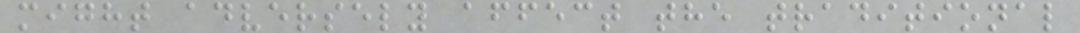might adversely affect the traditional
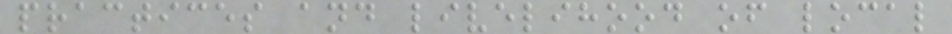practices and livelihood of local
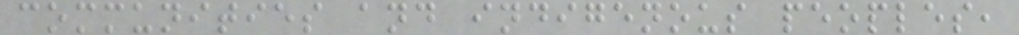communities and indigenous peoples,
